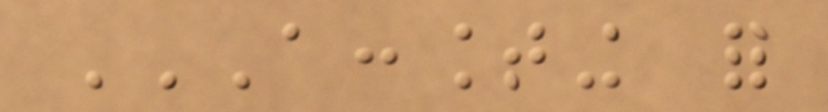ACCOUNTING FOR
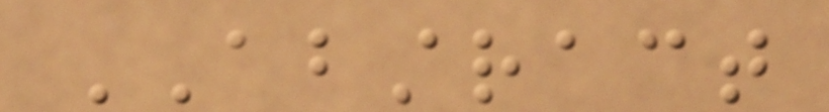ABSTRACT
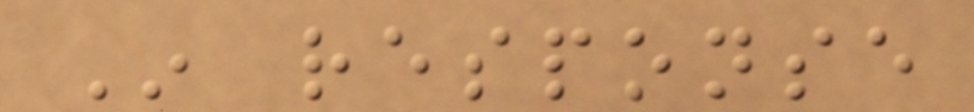In response
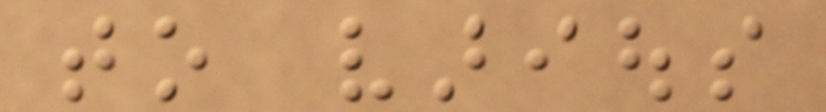to various
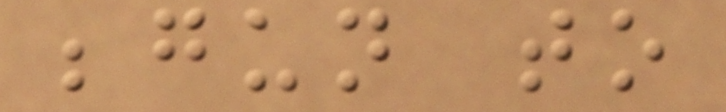begun to
